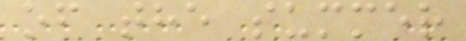of the summer
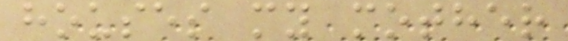houses my mother
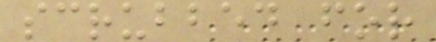scrubbed for
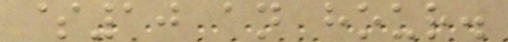$10 an hour.
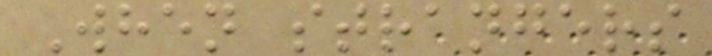When strangers
